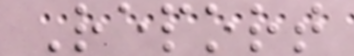Report
